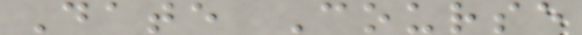Date Course
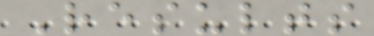Results
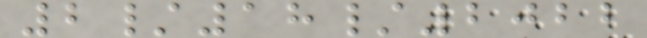2/18/2022
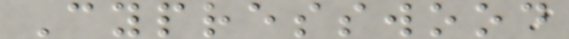Cypresswood
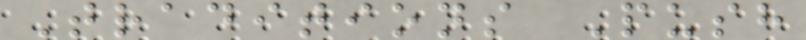Traditions Push
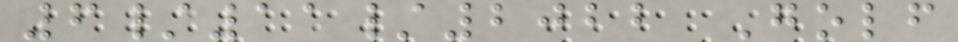6/11/2022 Golf
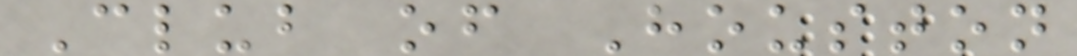Club of Houston
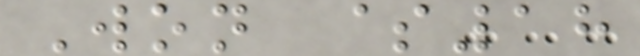Won $18
